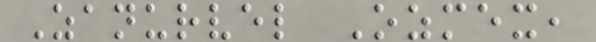Zanurvel Ozmex,
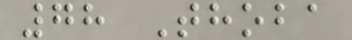78 Thoba
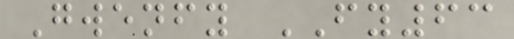Gwenfy FY63
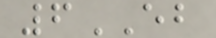6EB
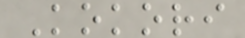Kokori
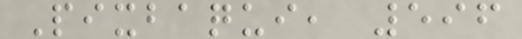Pixbaqui, 596
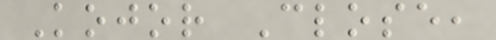Kojor Close,
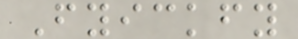Fyickfy
